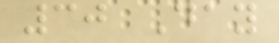30 Day
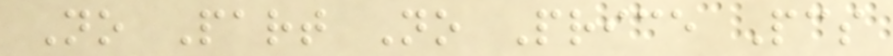No Part No Price Pcs
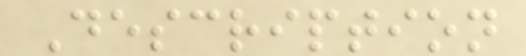Description
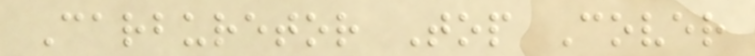Carburetor Top Cover
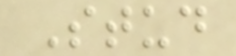Stud
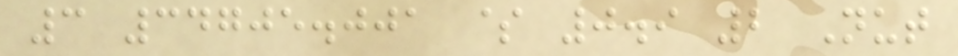3 34705.001 $ 0.9 2 Nut
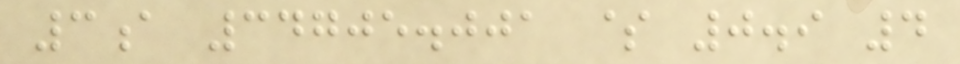3a 34705.001 $ 0.9 4
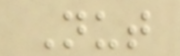Nut
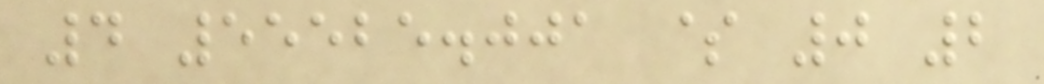4 55525.001 $ 0 2
